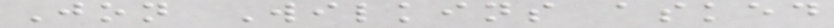Jon Wilkins asked
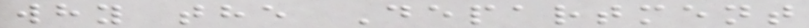why the Department
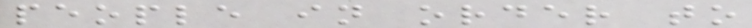people in order to
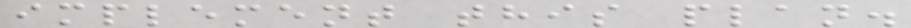implement this plan.
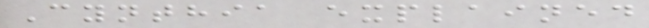Cynthia explained
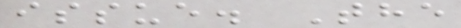issue. The
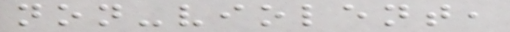non-violent,
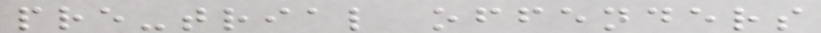pre-trial offenders
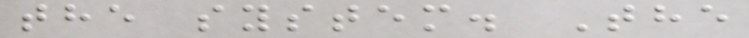the system. The
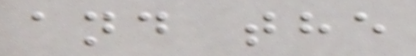and the
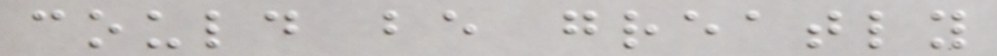could be greatly
